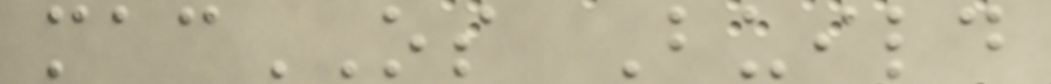macOS Build
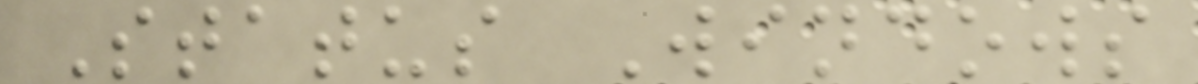Status Windows
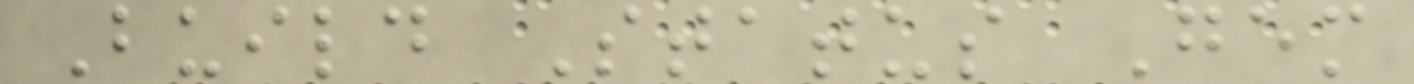Build Status Gem
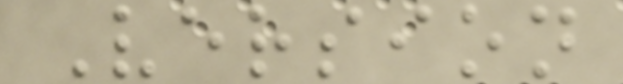Version
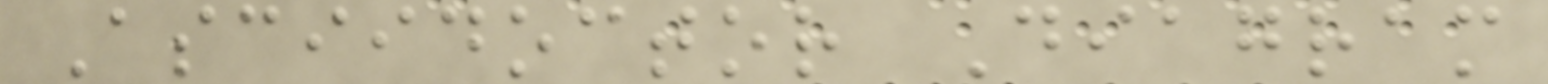Asciidoctor Diagram
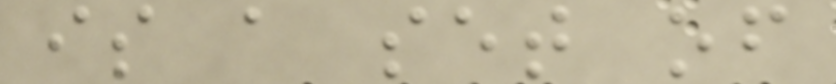is a set of
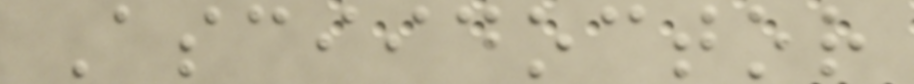Asciidoctor
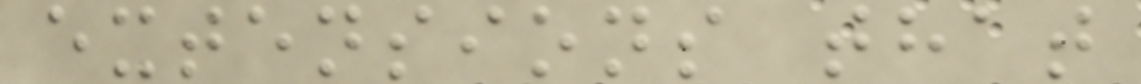extensions that
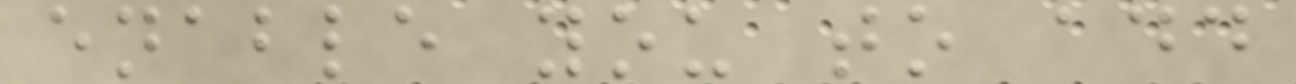enable you to add
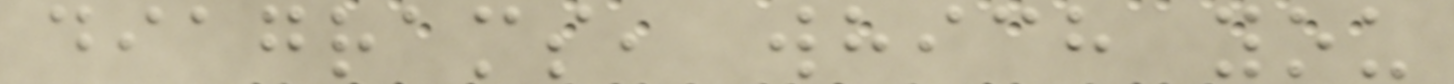diagrams, which you
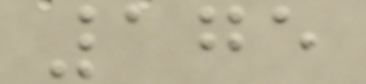175
